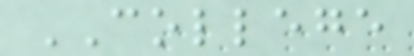COLLEGE
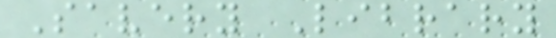Savery Library
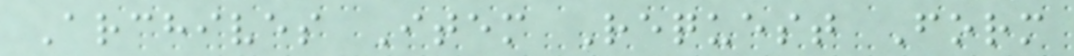Archives Item Request Form
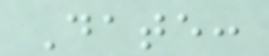Date:
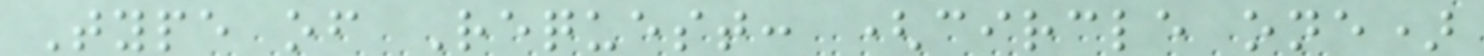Type of Request: (circle one)
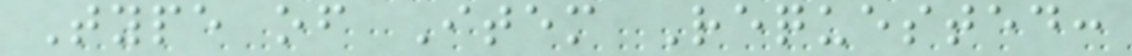Type of Item Requested:
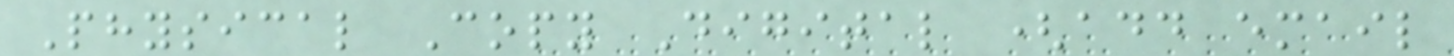Physical Copy Digital (add email
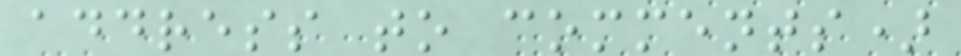address to comments)
